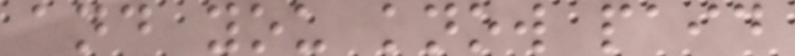and you know paid
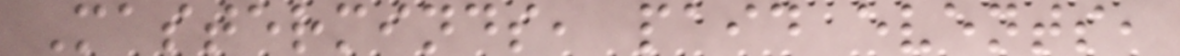Masterminds, paid events,
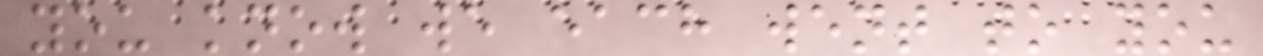you know we each went to you
